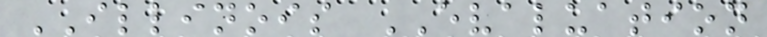ILLINOIS EVALUATION
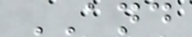AND
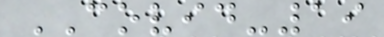COVID-19
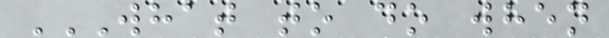WHAT TO DO WHEN
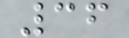36
